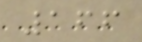166
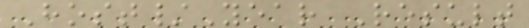Host/Year Result
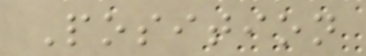Position
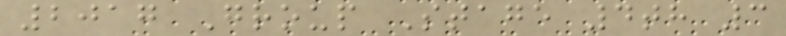2017 Group Stage 4th 3
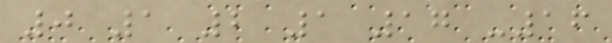0 1 2 1 17 -16
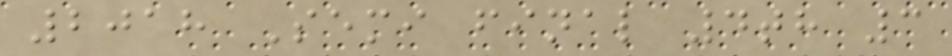2018 Semi final 4th 3
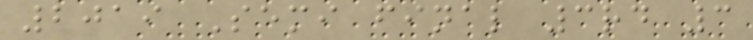2019 Semi final 3rd 3
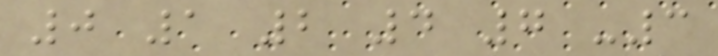0 1 2 4 7 -3
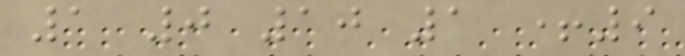1 0 10 1 +9
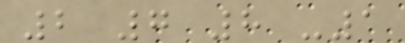2 7 8 -1
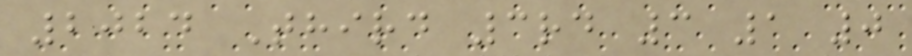2024 Third 3rd 3 1 0
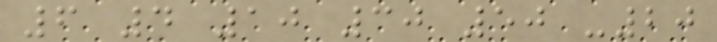6 4 10 30 50 -20
